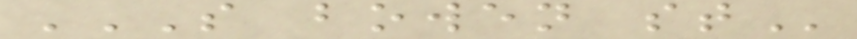S BOWEN ST
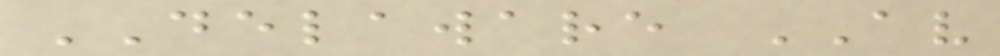DELAWARE AV
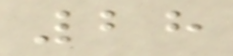28
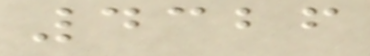4326
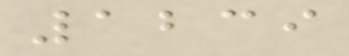1239
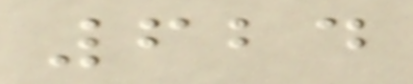624
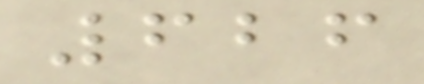626
